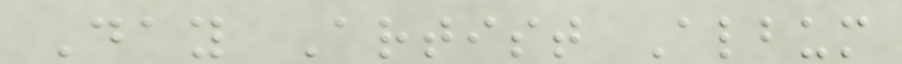Day Artist Album
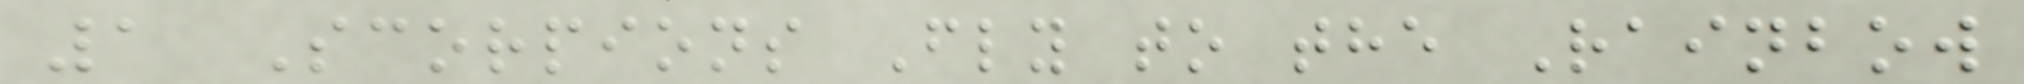1 Scorpions Fly to the Rainbow
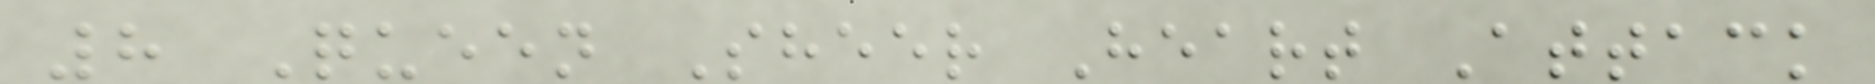8 Queen Sheer Heart Attack
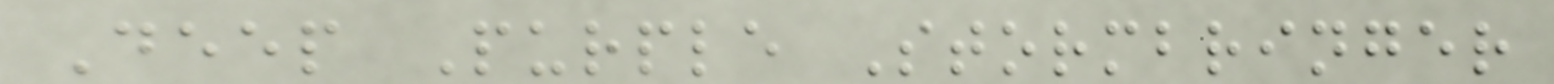Deep Purple Stormbringer
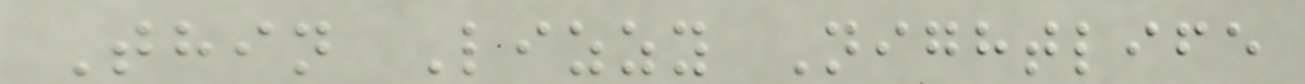Thin Lizzy Nightlife
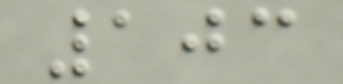103
